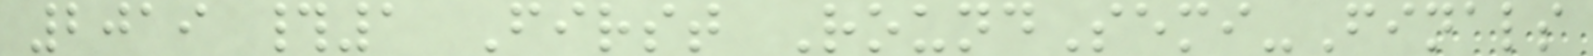2019 #1 First RoundSemi-Finals
